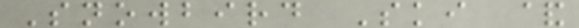Snowbird Ski &
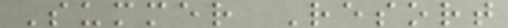Summer Resort
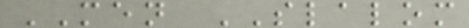MEN SLALOM
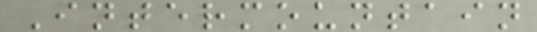Intermountain
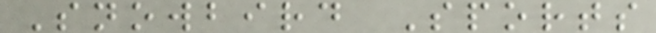Snowbird Sports
